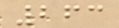263
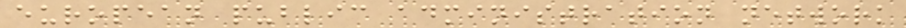european public administration network
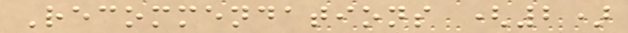Recommendations (2)
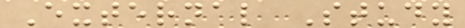External Study
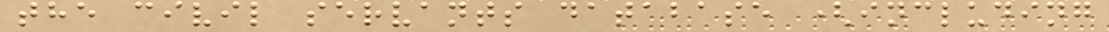the civil servants database (including
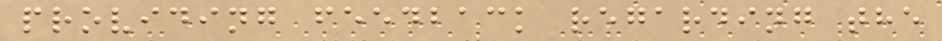providing feedback regarding the
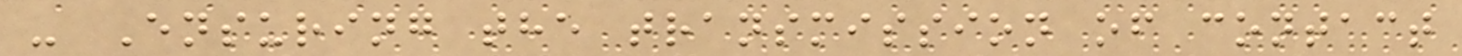- Ensuring the transmission of contact
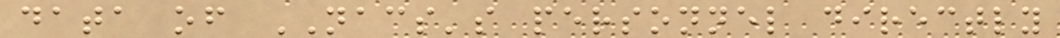data of NACS's personnel directly
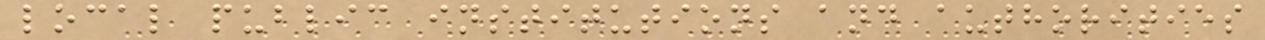local public institutions and authorities
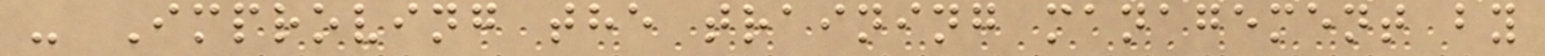- Improving the training management by
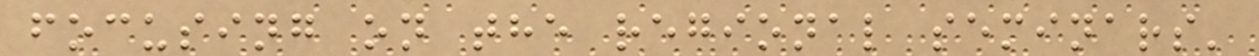focusing on the regional seminars'
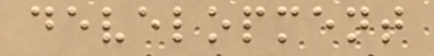development
